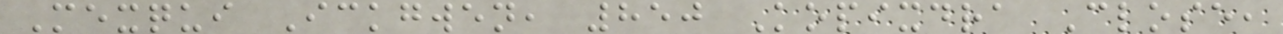Mexqui Ickgwen, 850 Kopixdra Close,
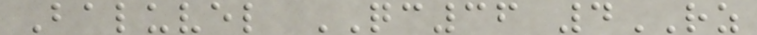Baluvel QC36 4RZ
